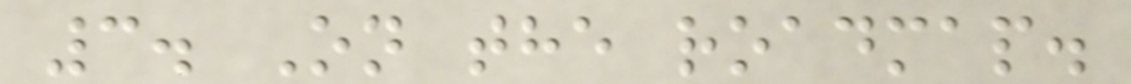3. On the roadmap.
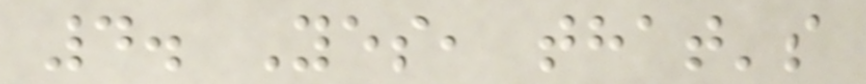4. Yes, that's
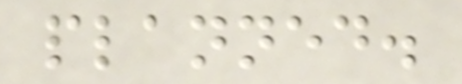planned.
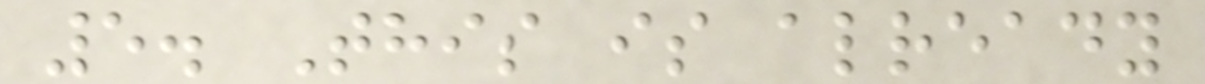5. This is already
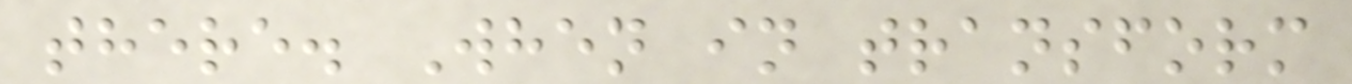there. When in transform
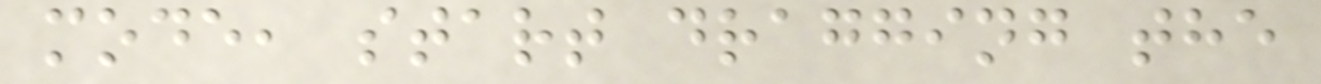mode, start dragging the
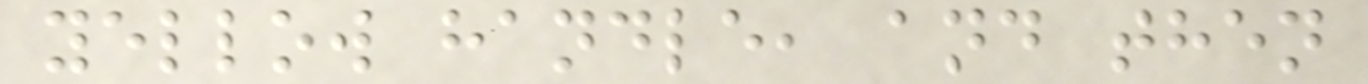yellow handle, and then
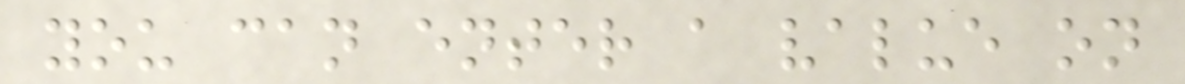you can enter a value on
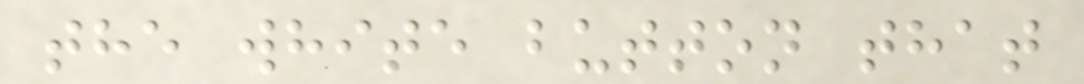the white button that
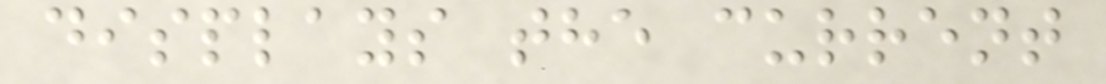displays the current
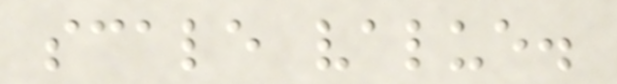scale value.
